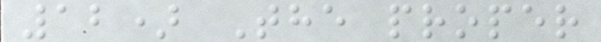12) The proper
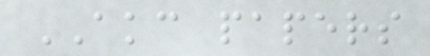AKC papers
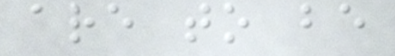are to be
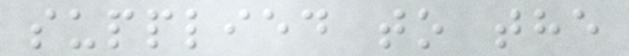supplied to the
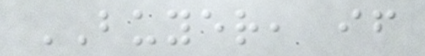BUYER, if
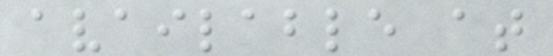available at
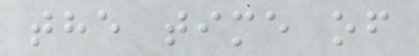the time of
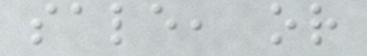sale, or
